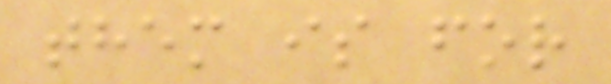them is for
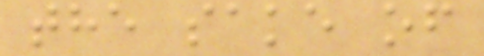the sake of
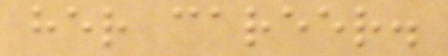her career.
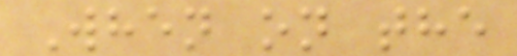When on the
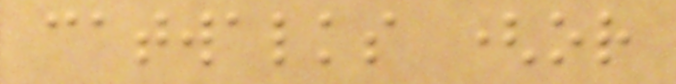catwalks (or
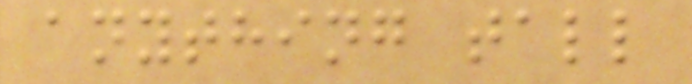anything tall
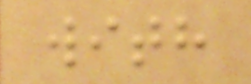with
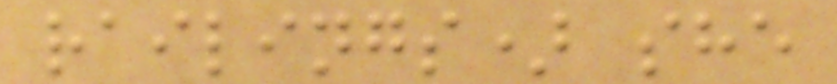railings) she
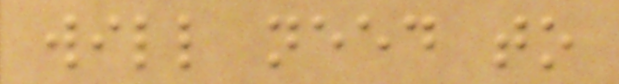will need to
